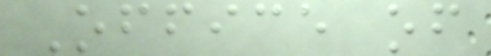Office of
